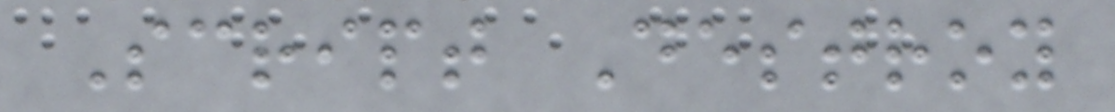Script Destroy
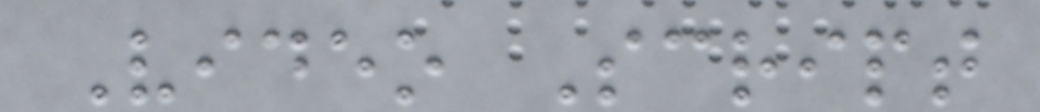Video Script
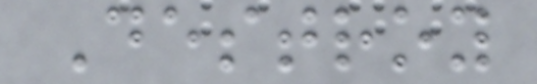Destroy
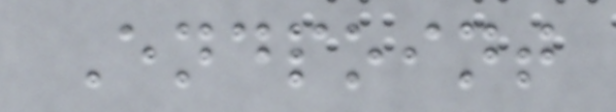Endpoint
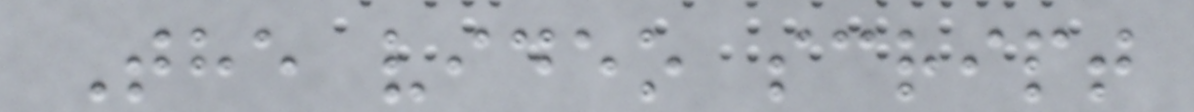The video script
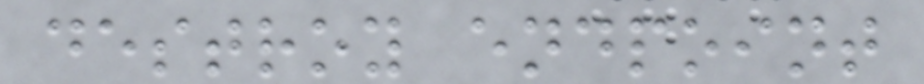destroy endpoint
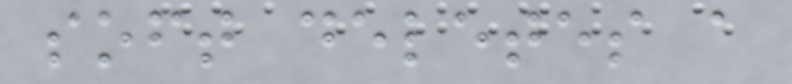soft deletes a
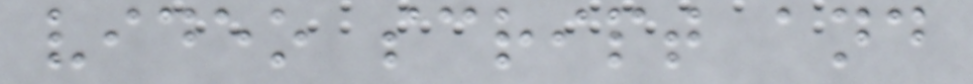video script and
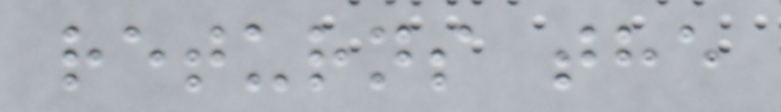returns the
